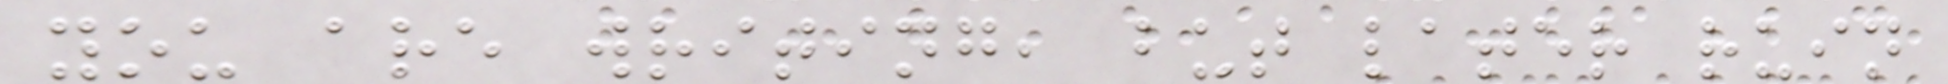you are writing, but later ruin
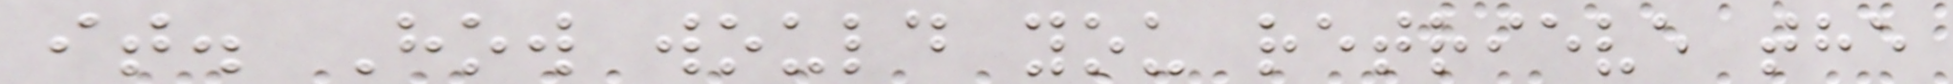it. How would you retrieve the
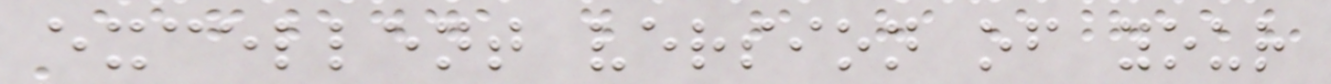excellent version of your
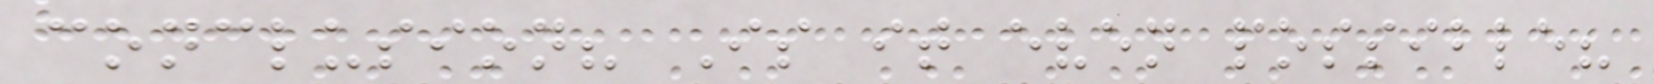conclusion? Is it even possible?
